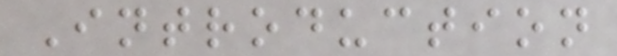Introduction
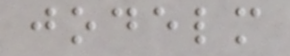jodelm
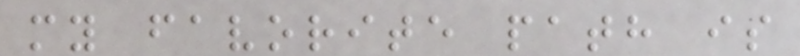my favorite path is
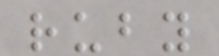ruby
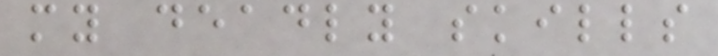my deadly skills
